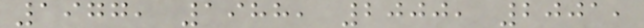1977, 1988, 2000, 2001,
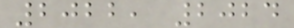2022, 2024
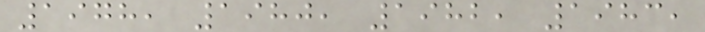1978, 1980, 1982, 1983,
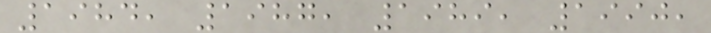1984, 1987, 1989, 1990,
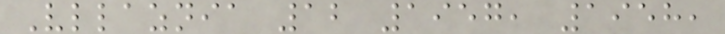Vllaznia 12 1957, 1958,
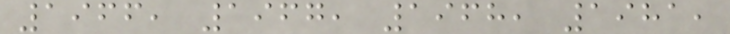1966, 1967, 1968, 1981,
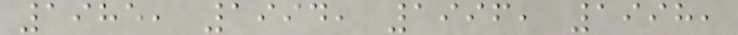1985, 1994, 1996, 1998,
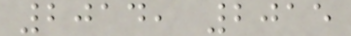2014, 2015
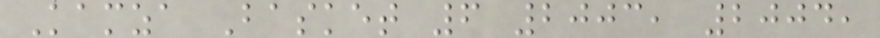Kamza Basket 6 2003, 2004,
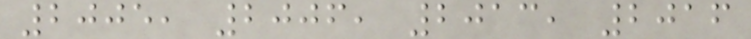2005, 2006, 2013, 2016
